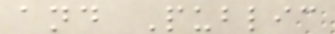and Public
